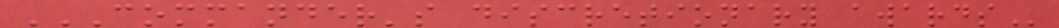COMMANDER'S DISCRETIONARY AWARDS
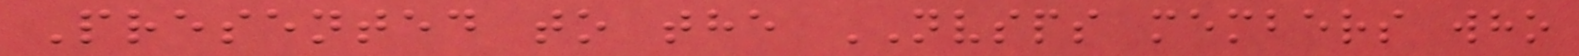Presented to the NVSPS members who
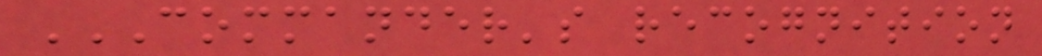COMMANDER'S RECOGNITION
